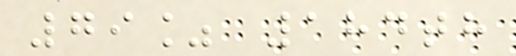79% 184th
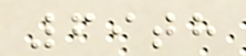69th
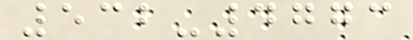532-4773
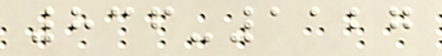836-1127
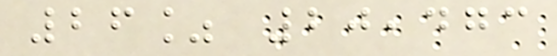26% 20,473
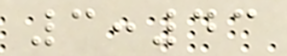3:43
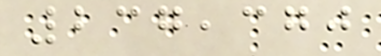237,370
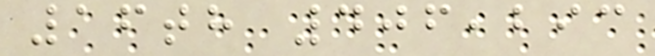16th 406,293
